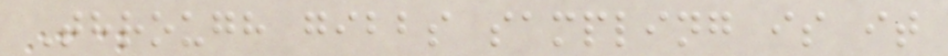Through gibbs sampling is it
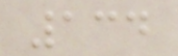134
